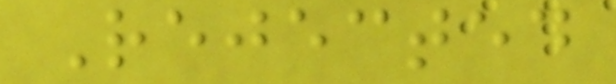Rejected
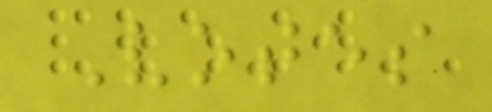Votes
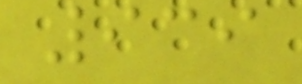939
